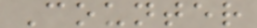Counter
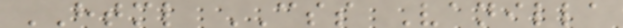HTML CSS Vanilla
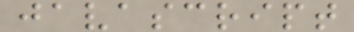javascript
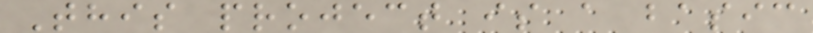This project is a basic
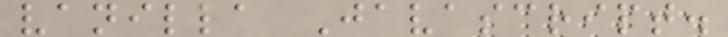vanilla Javascript.
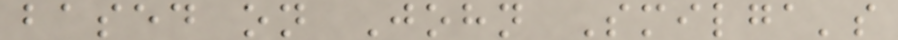based on John Smilga's
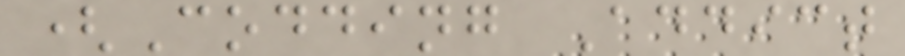(Codding Addict
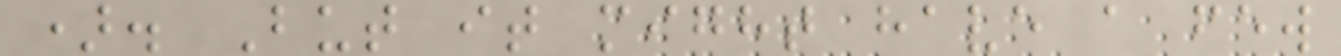). But it might have a few
